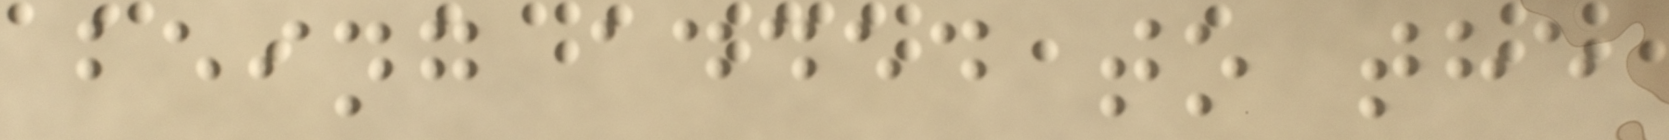being added to the
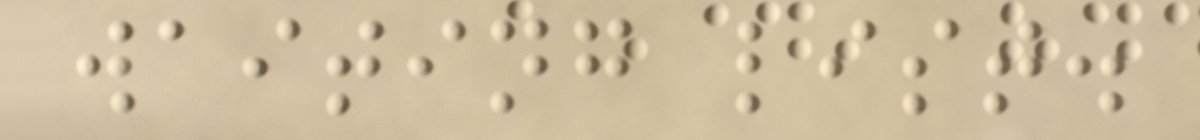waiting list.
